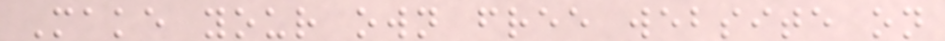Make your own free website on
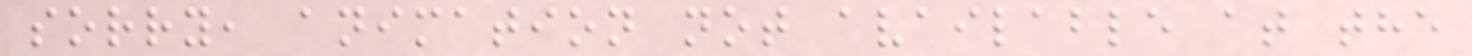sorry, animation not available at the
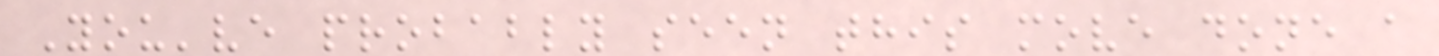You've probably seen this move done a
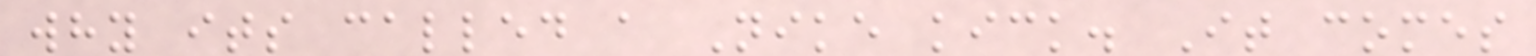why its called a Nike kick. It comes
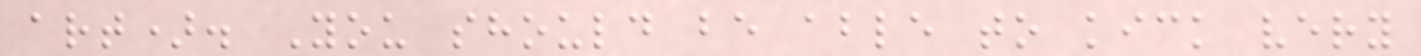art). You should be able to kick very
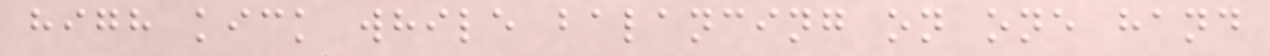high kick while balancing on one hand
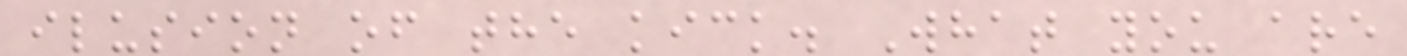ilusion of the kick. What you are
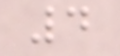4
